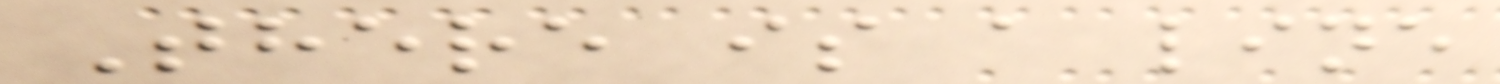There is a line
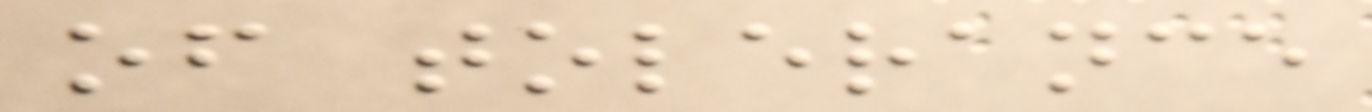of tolerance
